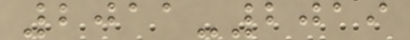2011-2019
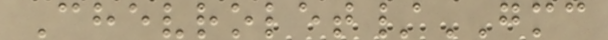Chevrolet/GMC
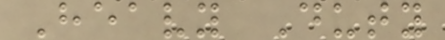Heavy Duty
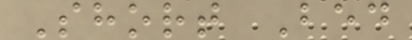Short Bed
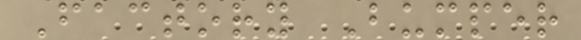Factory Bumper
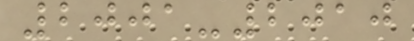2001-2010
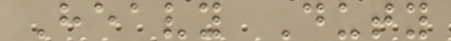Heavy Duty
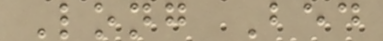Long Bed
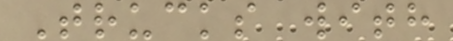Trucks with
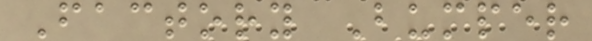Factory Bumper
